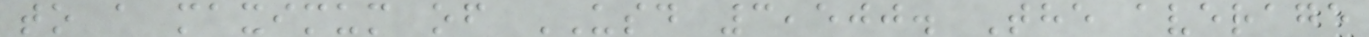to a maximum of USD 3,500. The average
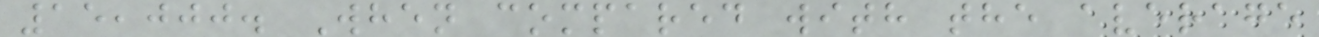15,000. When compared with the average
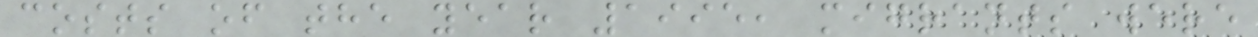costs of the year 1995, migrants were
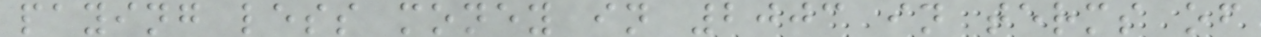paying less money in 2003 in terms of
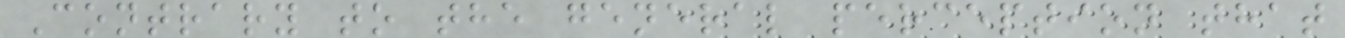Contrary to the general perception that
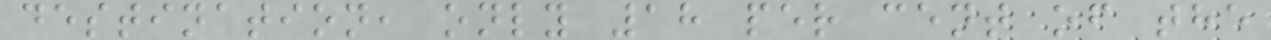destination, only 18 per cent of the
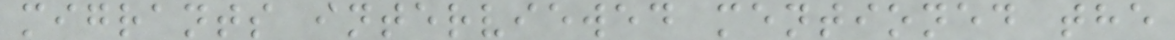migrants interviewed mentioned the
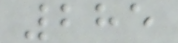285
